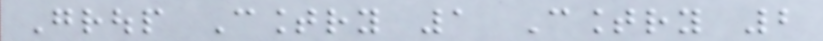Group Country 1 Country 2
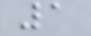1
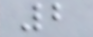2
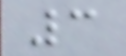3
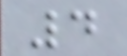4
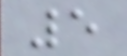5
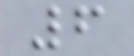6
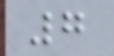7
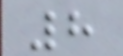8
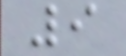9
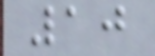10
